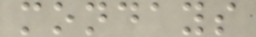mondays
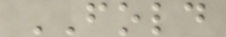FOLD
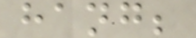hang;
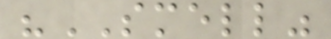"SMELL"
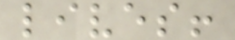lives!
